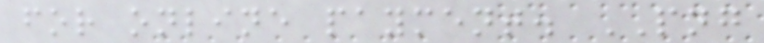for online payment. PNG
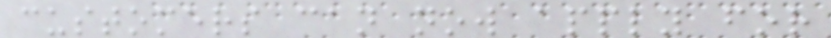customers can now apply for
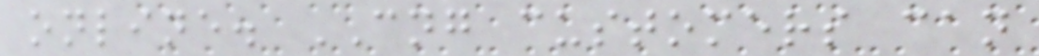online. CNG customers can
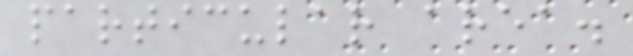particular area.
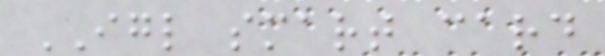IGL smart card
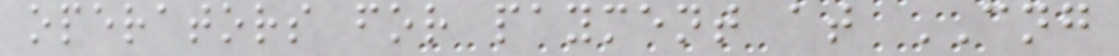operators for payment at CNG
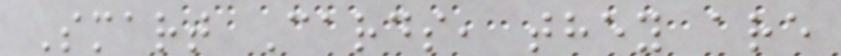Smart Cards, they are
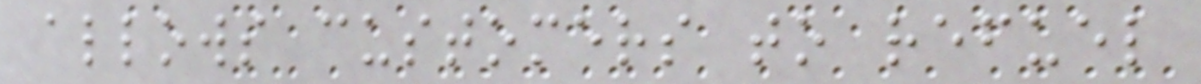allows customers to refuel
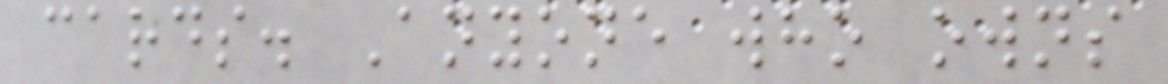cards. Anyone who owns
